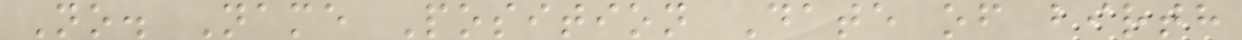No. Name Position Date of birth
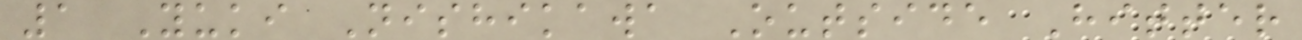1 Yuki Nishikawa Outside Hitter
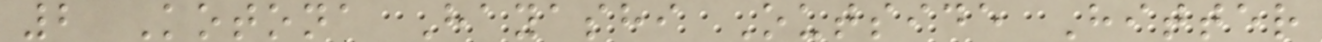2 Kotona Hayashi Outside Hitter
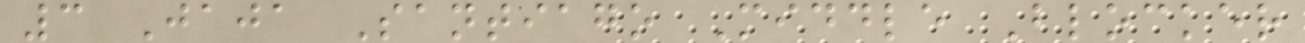3 Jaja Santiago Middle Blocker
